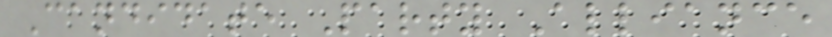Candidate Party Alliance
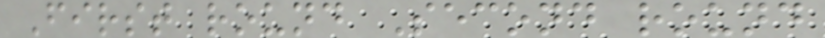First round Second round
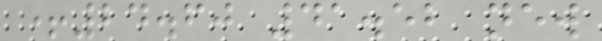+24.60 41.52 new
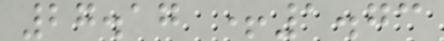27.17 +1.73
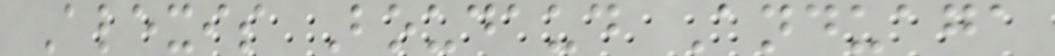Alexis Boudaud Anduaga
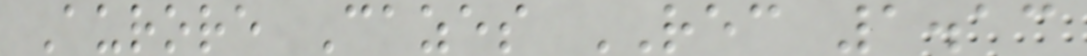Aurore Cazes REC 1.13
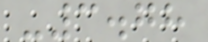-3.78
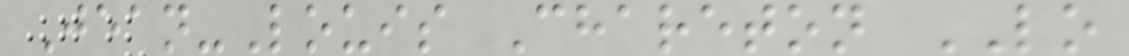Jean-Louis Chareton LO
